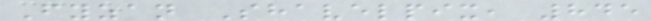Fyzan Shavelpix, 845
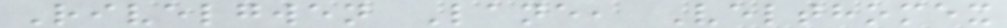Rivelgwen Lane, Velthomex
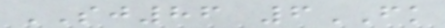SJ86 6FK
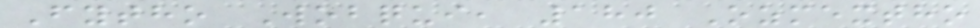Fytho Wobqui, 180 Ozmextho
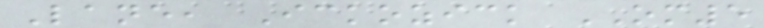Lane, Ickozick OM5
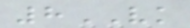8VK
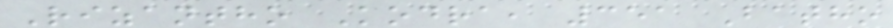Rizantho Kodra, 351 Batho
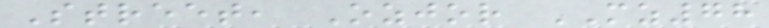Street, Ozjor MZ78
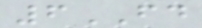6FD
